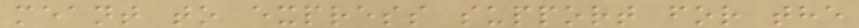meant to express support for the
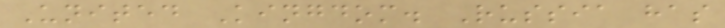United Kingdom. Russia has
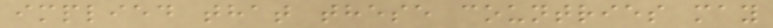implied that these countries may
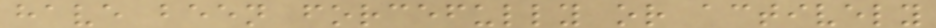have been forcefully or actively
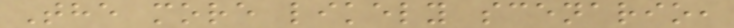The more likely scenario,
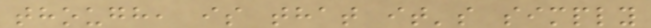though, is that it's simply
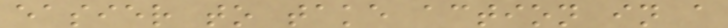easier to take action in a
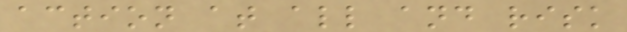action at all and risk
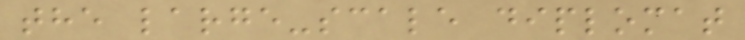the large-scale diplomat
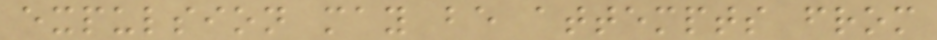expulsion may be attempts from
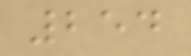254
